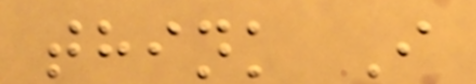think I
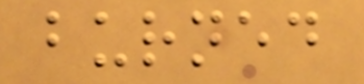burned
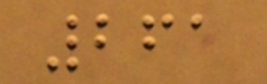261
